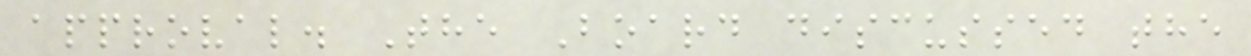approval. The Board discussed the
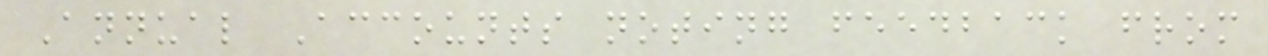Annual Accounts noting feedback from
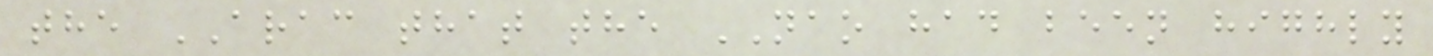the ARAC that the NAO had been highly
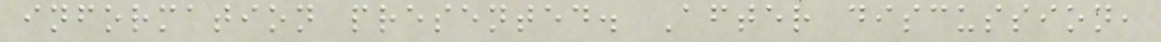information presented. After discussion,
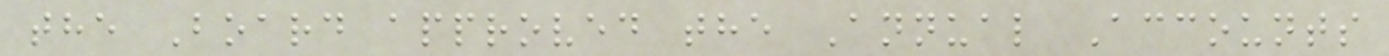the Board approved the Annual Accounts
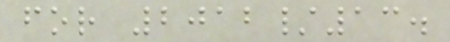for 2012/13.
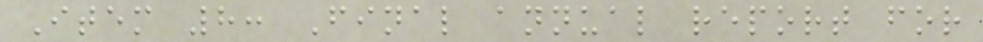Item 8: Final annual report for
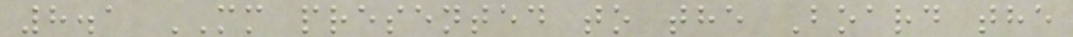8.1 MM presented to the Board the
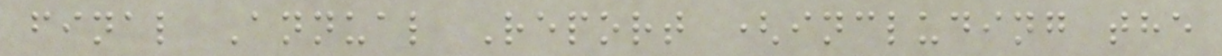final Annual Report (including the
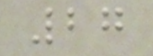27
